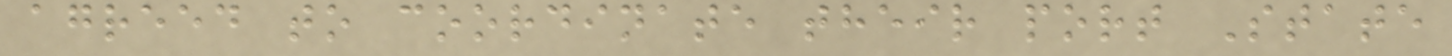agreed to coordinate their port State
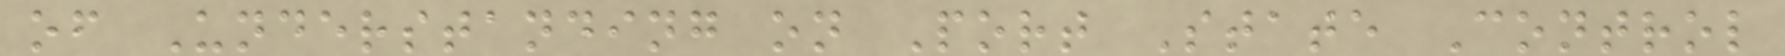of Understanding on Port State Control
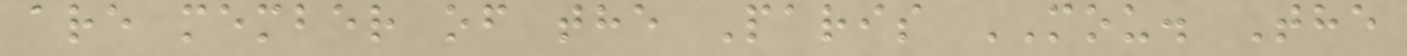are member of the Paris MOU. The
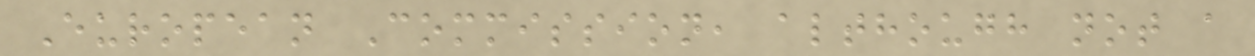European Commission, although not a
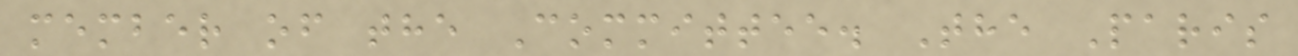member of the Committee. The Paris
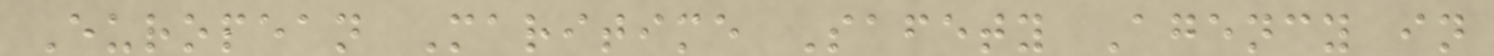European Maritime Safety Agency in
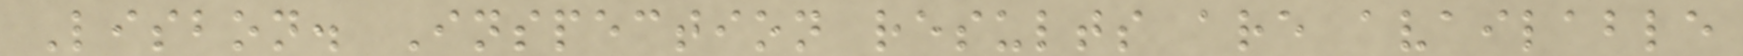Lisbon. Inspection results are available
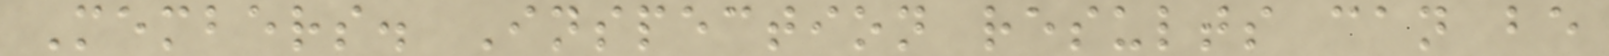Members. Inspection results can be
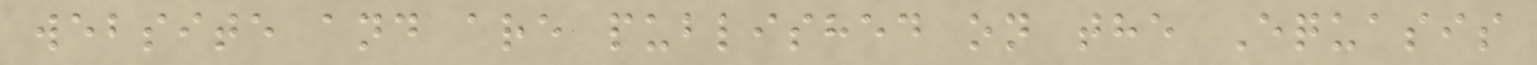website and are published on the Equasis
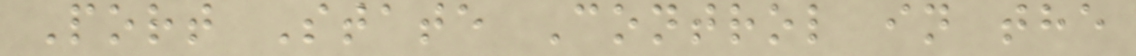Port State Control in the
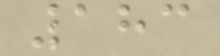183
